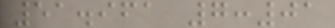51.961 7:01
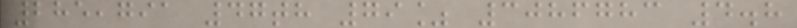285,791 47th 79% 3086783 4.8
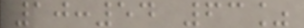10:54 63%
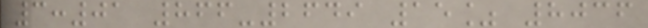3:01 866-2649 15% 8036
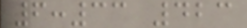6:33 423
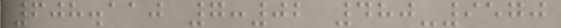608.110 7:02 480-9570
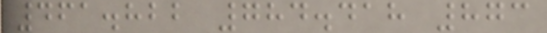461.822 784.418 873
